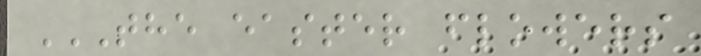THE EASTER FLOWERS
